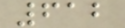612
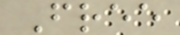Free
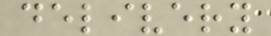delivery
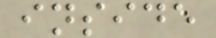inside
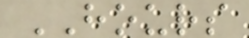HOURS
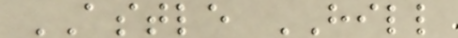ASTLE HILL
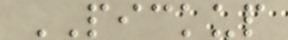PICKUP
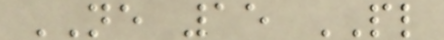NE 15 PL
